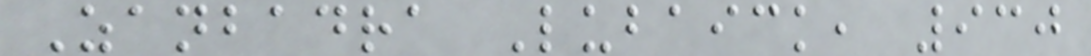Zanbadra Lubaick, 930
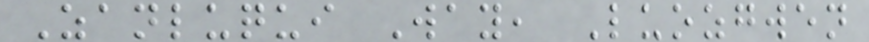Zanluqui Way, Luozgwen
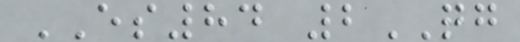ES84 2QG
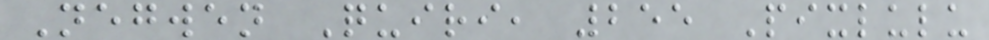Negwen Quiri, 255 Pixlulu
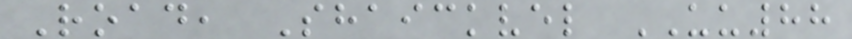Road, Shaickvel UU88
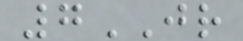7JR
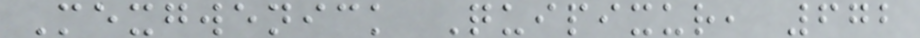Mexgwenick Quipixur, 672
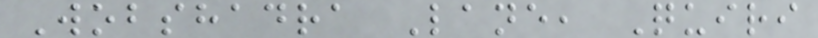Wobshadra Lane, Quiri
